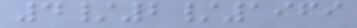4/2/1969
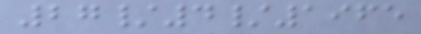27/4/1965
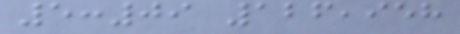5:09 126,958
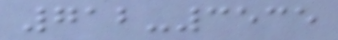712-3535
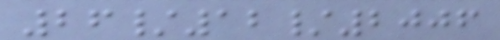26/12/2006
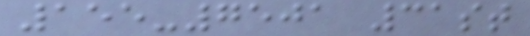155-7501 31st
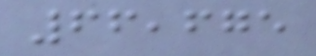66,675
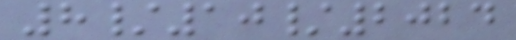8/10/2024
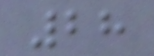28
